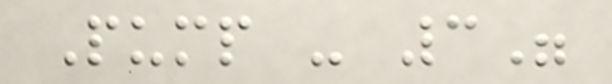Pump - 3"
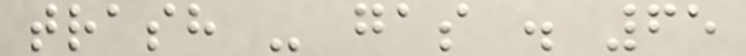trash - gas . 65
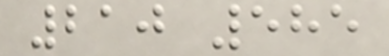210 585
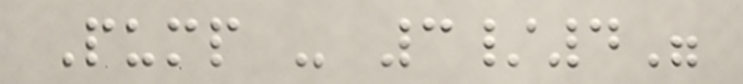Pump - 3/4"
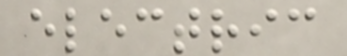electric
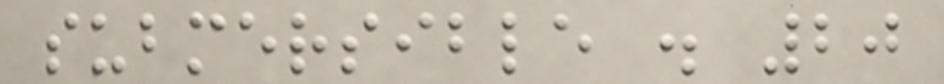submersible . 20
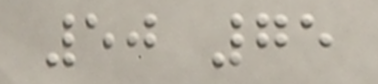50 75
